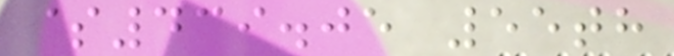$439.05 55th
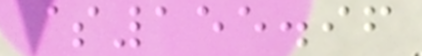$155.96
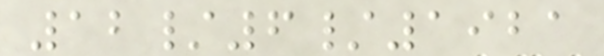12/6/1921
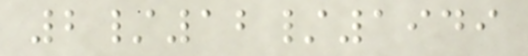2/12/1949
